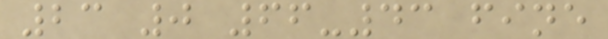23 0 66-43 fine
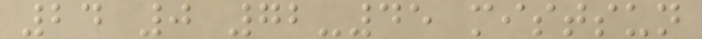24 0 72-45 mistsun
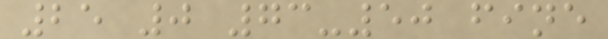25 0 73-50 fine
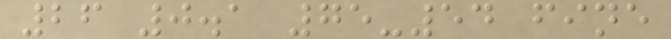26 0.1 75-54 fine
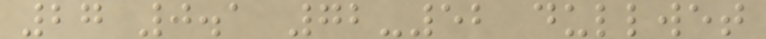27 0.1 72-52 dullwet
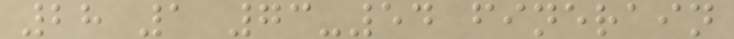28 1 73-54 finerain
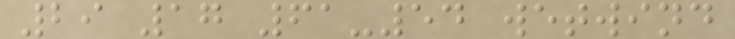29 17 61-54 wetwind
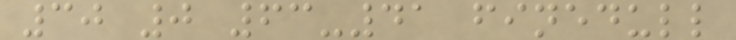30 0 63-41 finedull
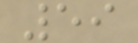59
